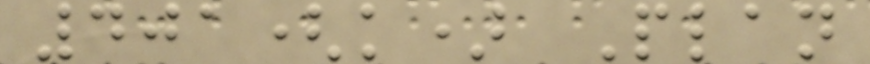401(k) Plan
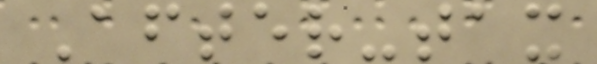After-tax
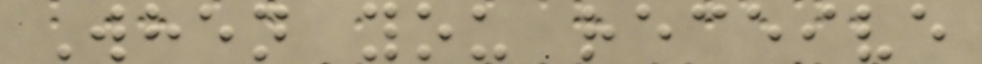When you receive
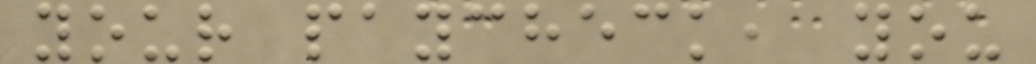your paycheck, you
